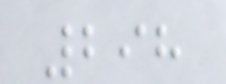298
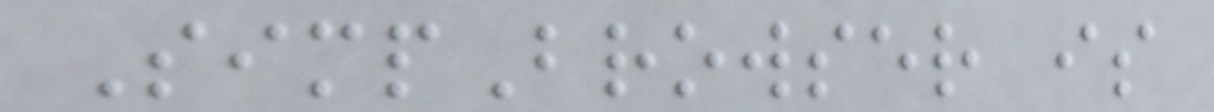SimpBrowser is
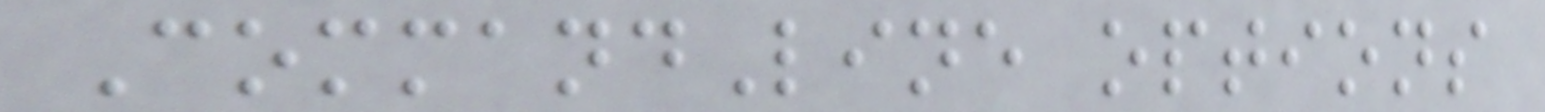CommandLine options
